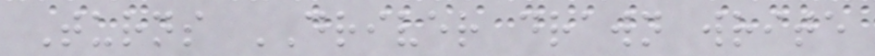Turns DRIVER drawn write
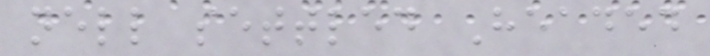nell settled Headed
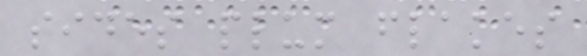sides plum flakes
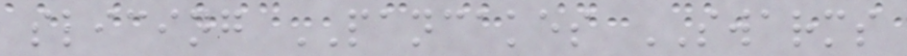slicing PANCAKES SWARMS
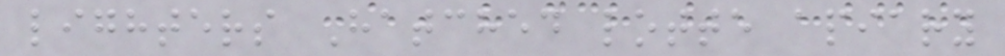lighters Hatched lotte apiary
